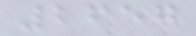2657
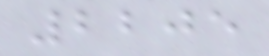2205
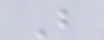B
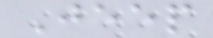Jeep
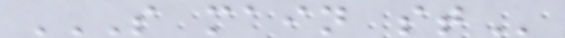S MAIN ST
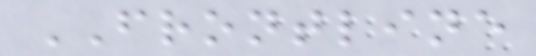FRONTLINE
